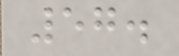57.
